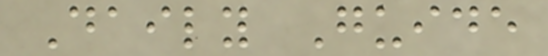Daily Guide
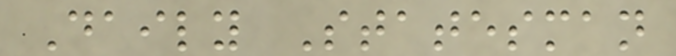Daily Statesman
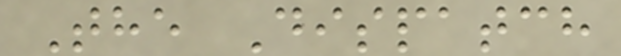The Dispatch
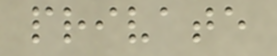private
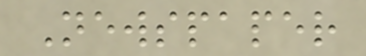Newspaper
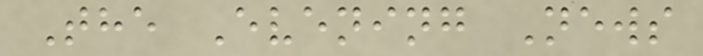The Evening News
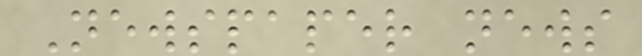Newspaper news
